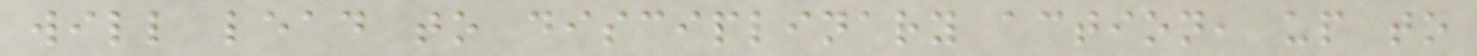will lead to disciplinary action, up to
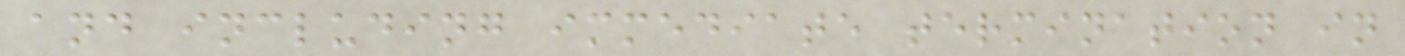and including immediate termination in
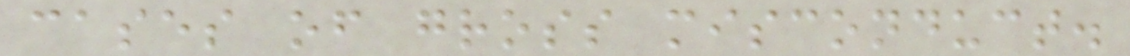cases of gross misconduct.
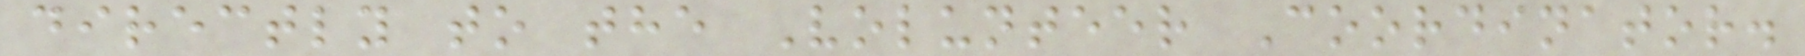directly to the Volunteer Coordinator.
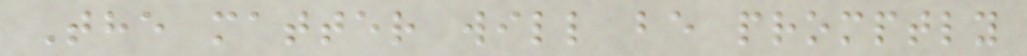The matter will be promptly
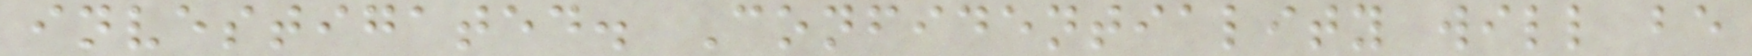investigated. Confidentiality will be
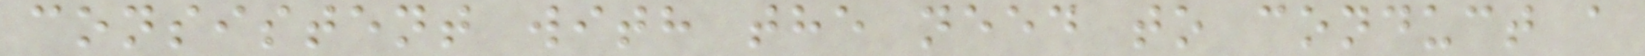consistent with the need to conduct a
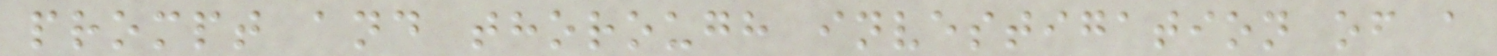prompt and thorough investigation of a
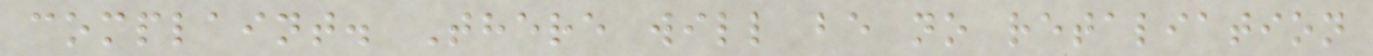complaint. There will be no retaliation
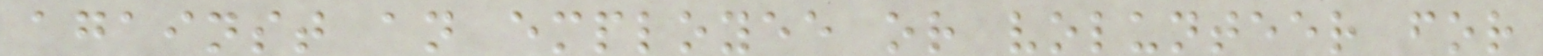against an employee or volunteer for
